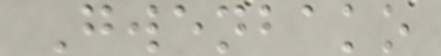Gwenbako
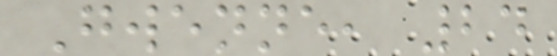Gwenne, 24
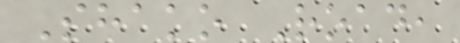Shako Road,
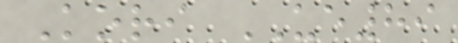Kori UE89
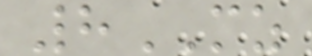8MZ
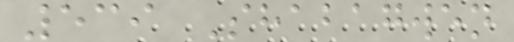539 Shabagwen
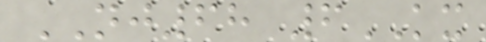NJ68 6KX
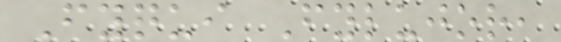Fyqui Fylujor,
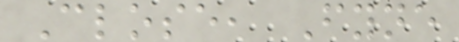Close, Fyne
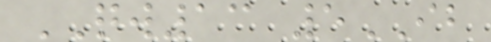QW13 5IB
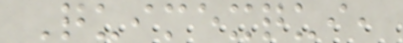Quimexqui,
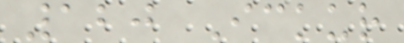120 Ickur
